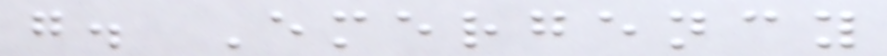g. Emergency
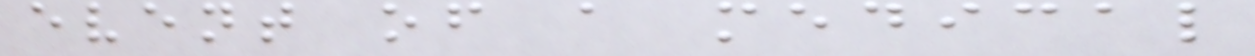event of a medical
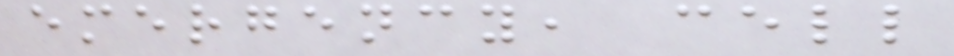emergency, cell
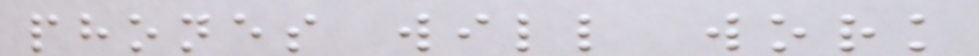phones will work
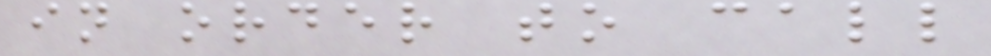in order to call
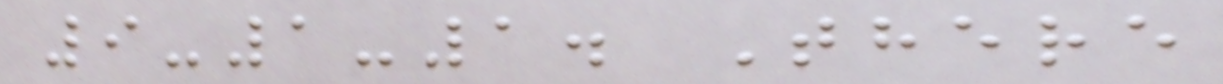9-1-1. There
